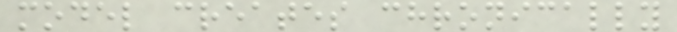model creates chronically
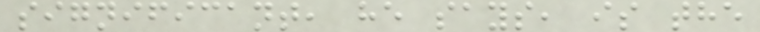significant, he says, is the
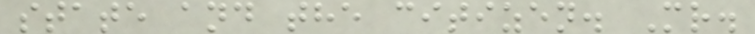state and the citizen. Mr.
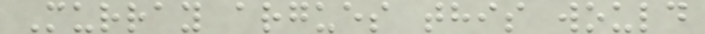Murray argues this would
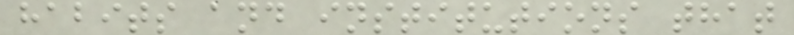habits and institutions that
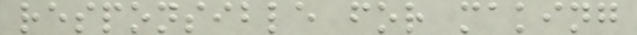responsible for making
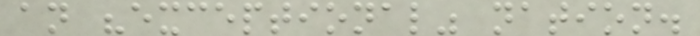an "exceptional" nation.
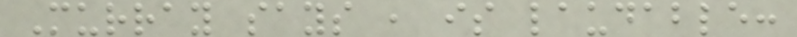Murray says , is laudable:
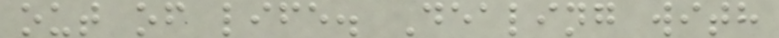out of life. Dealing with
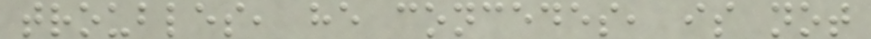troubles, he concedes, is not
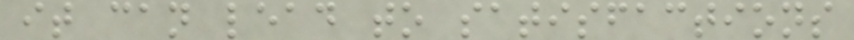it can lead to satisfactions
